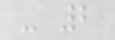- 2
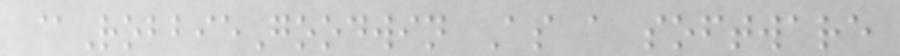@RobbieGoodwin As a software
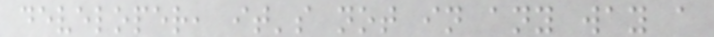developer, it's not in any way a
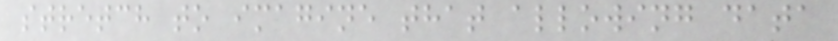stretch to imagine that allowing data
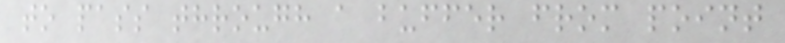to pass through a buffer from point
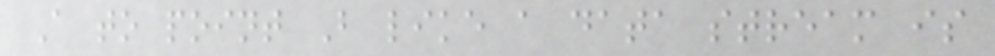A to point B like a data stream is
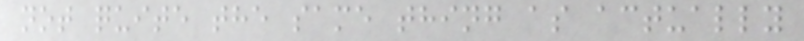not quite the same thing as actually
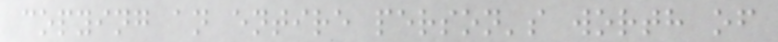copying an entire person's worth of
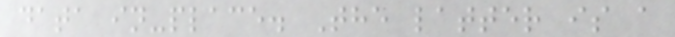data in-place. The latter is a
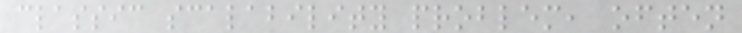classic scalability problem, often
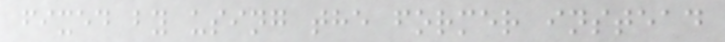fixed by using the former instead
